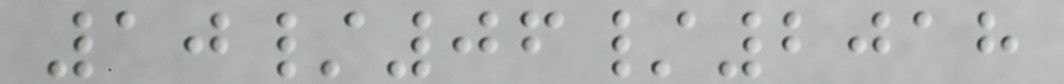10/06/2018
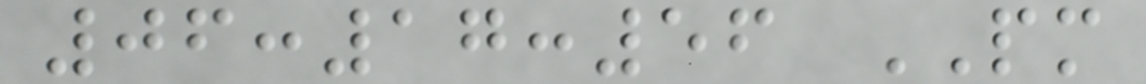06:17:56 PM
